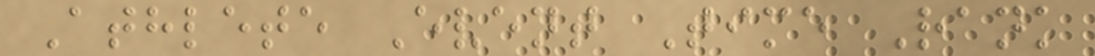Athlete Event Time Rank
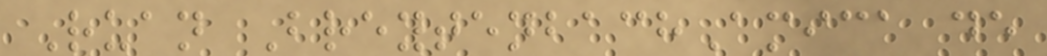Ruan BreytenbachAmica de
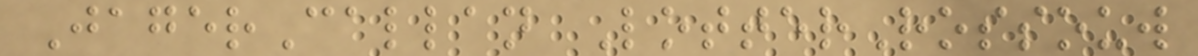JagerCallan LotterRossouw
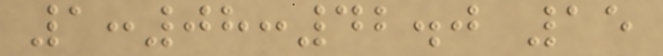1:08:42.0 15
